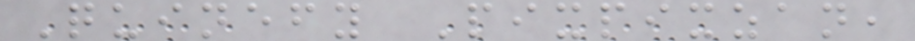Quinefy Pixpixzan,
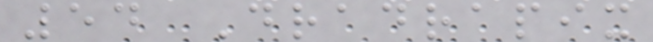54 Dradrapix
